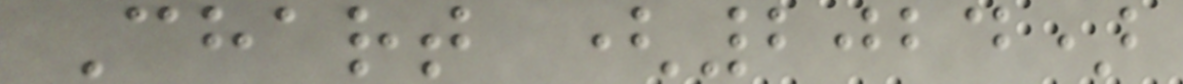Chart (2024)
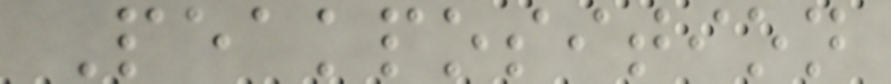Peakposition
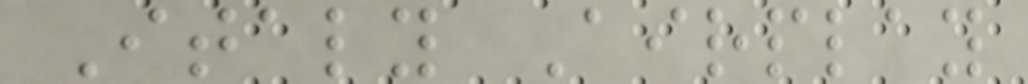Italy Airplay
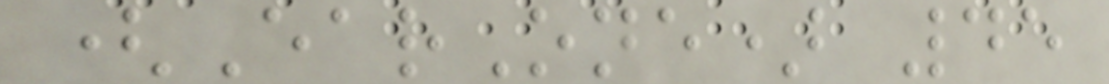(EarOne) 45
